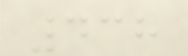438
